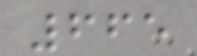665
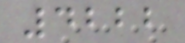4222
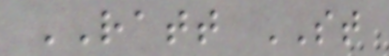RATT ST
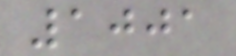1001
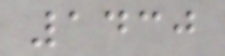1430
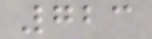723
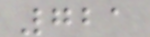721
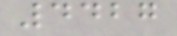4427
